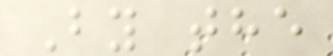By the
